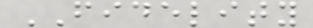FIDELITY
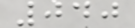040
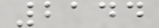2144
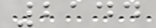2144
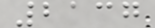2137
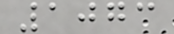1073
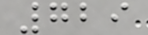729
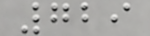729
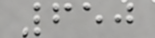650
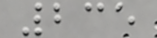235
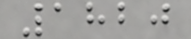1820
